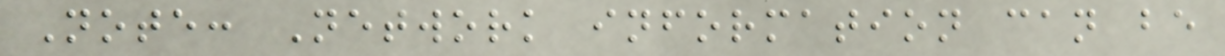Note: Network information can be
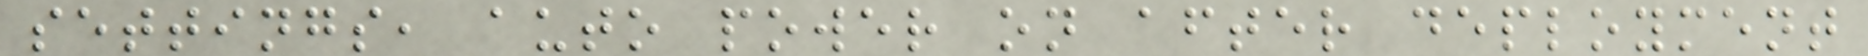settings, auto power on after deployment
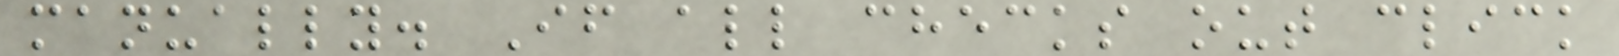manually. If all checks out click
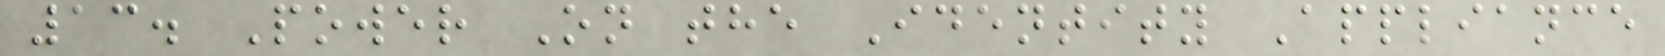13. Power On the Identity Appliance
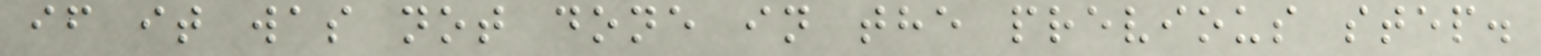if it was not done in the previous step.
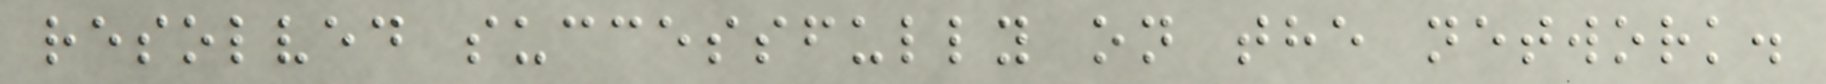resolved successfully on the network.
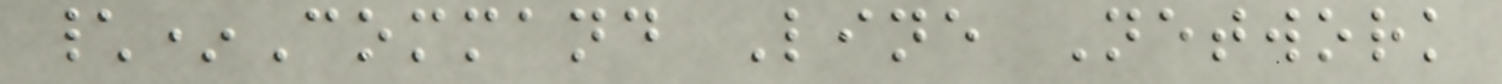\*Command Line Network
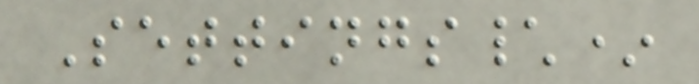Settings\*
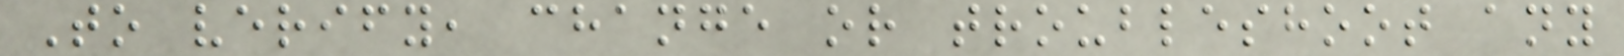To verify, change or troubleshoot any
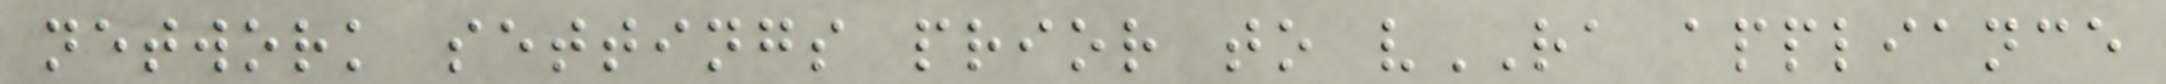network settings prior to vRA appliance
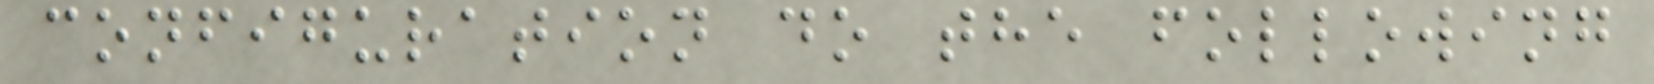configuration do the following
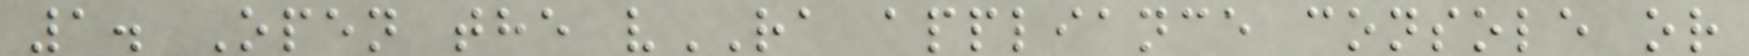1. Open the vRA appliance console or
